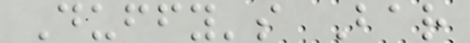Duffy's Bar
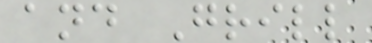and Grill
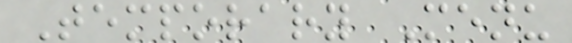Temporary Menu
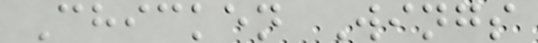Chicken Wings
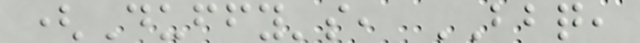(Duffy's, BBQ,
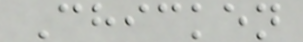Chicken
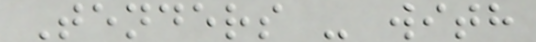Tenders - with
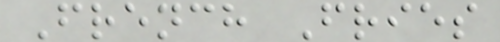French Fries
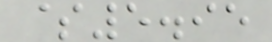$5.95
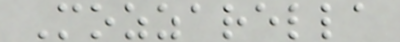Mozzarella
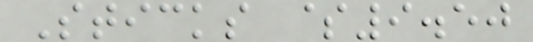Sticks $9.50
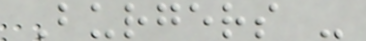Burgers -
